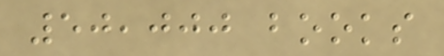50,000 books
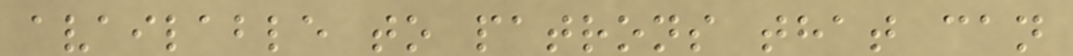available to patrons that can
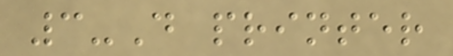3-D printer
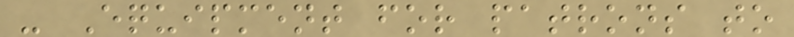- Equipment for patrons to
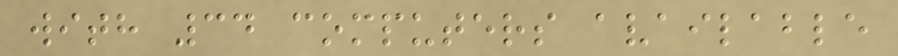with 34 computers available
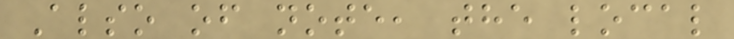Also of note, the local
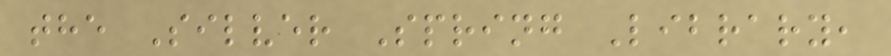the Silver Spring Library,
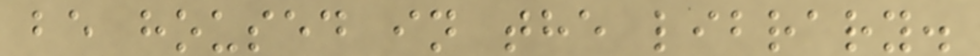be housed in the library.
